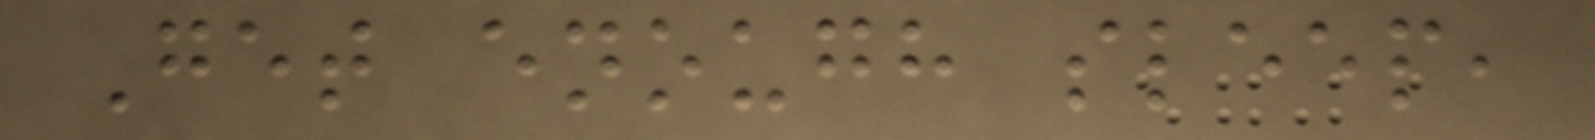Get enough sleep,
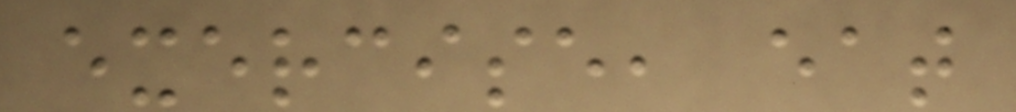exercise, eat
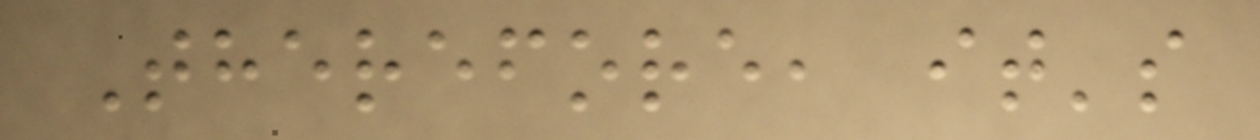Therefore, it's
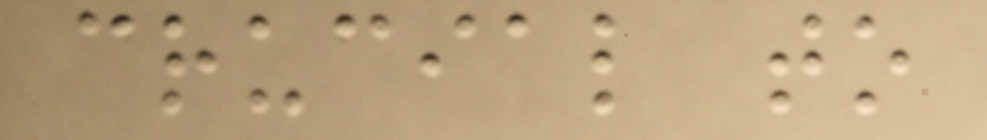crucial to
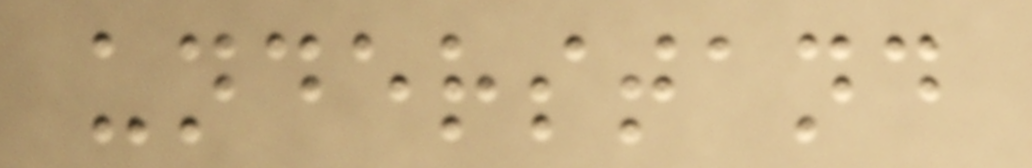understand
